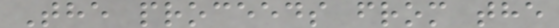The proceeds from the
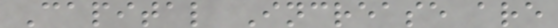Capital Increase are
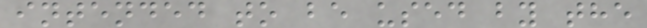intended to be used by the
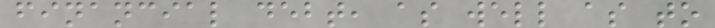financial debt, as well as to
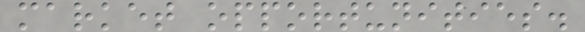market opportunities.
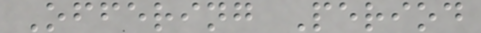Offering Period
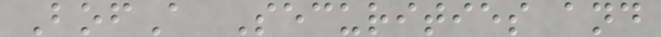BofA Securities and
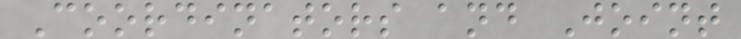Coordinators and Joint
